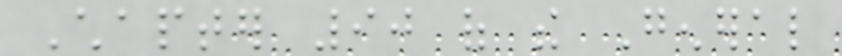Chapter 90 of the General
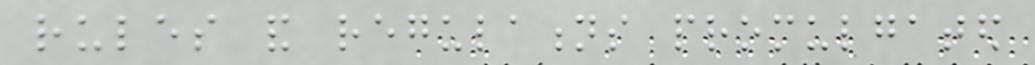rules and regulations promulgated
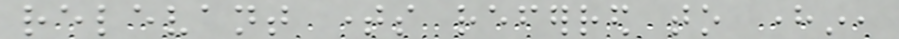relevant times referred to herein,
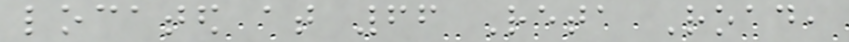located at 66 Reta Road,
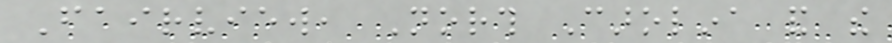Fairview, North Carolina and the
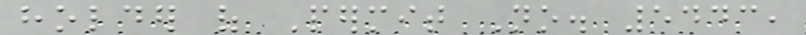holder of Permit No. 5443,
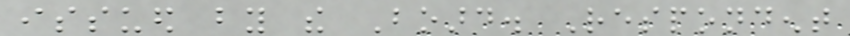issued by the Board. Respondent
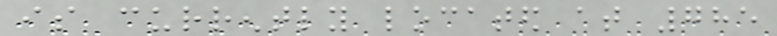is currently located at 785
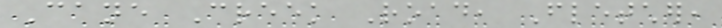Cane Creek Road, Fletcher,
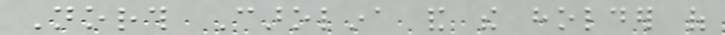North Carolina and the holder of
